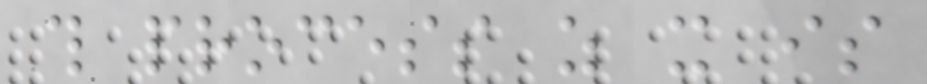this process as it is
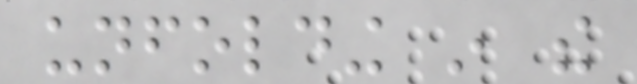unfolding in the
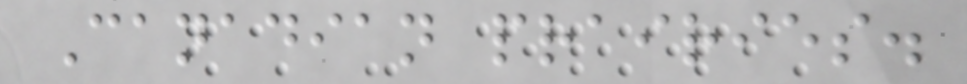Canadian prairies.
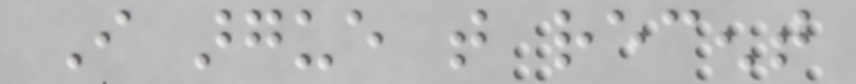I argue that recent
